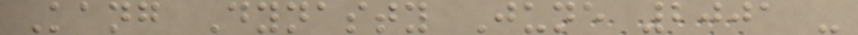Kang Dynasty June 2001 -
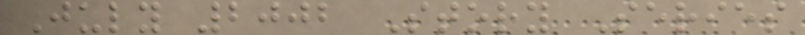July 2002 Story Series
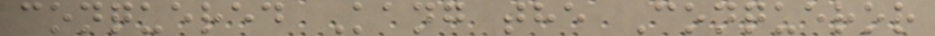conquered Kang the Conqueror
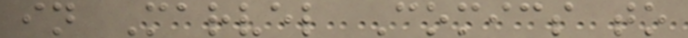in Marvel Comics to
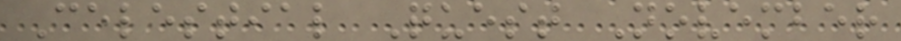Celestial Quest November
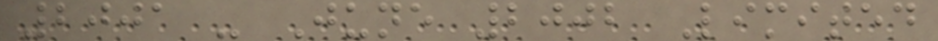2001 - June 2002 Limited
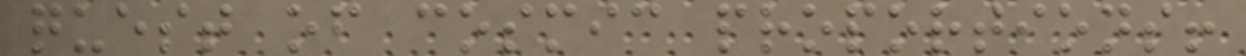quest of cosmic proportions!
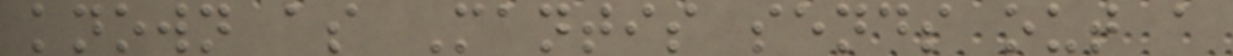known as Mantis sends out a
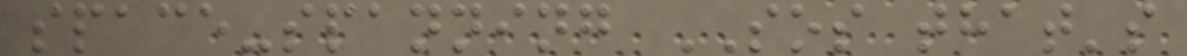space-spanning SOS that's
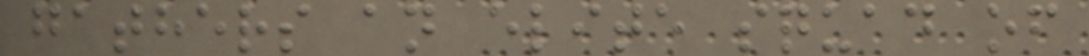gathers an elite squad of
